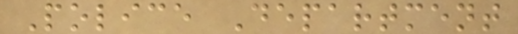Police Department
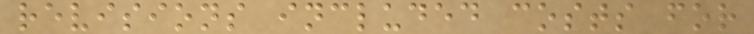revisions included costs for
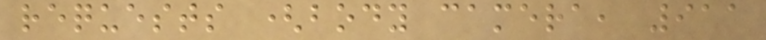requests (body camera, 911
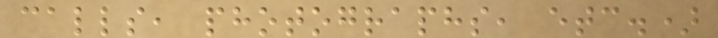calls, photographs, etc.)
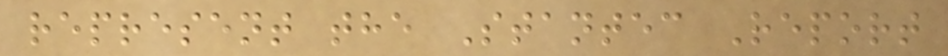represent the Stantec Report
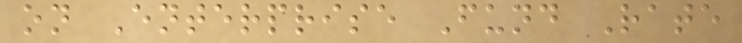on Enterprise Fund Rate
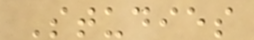Studies
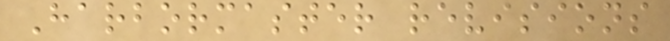Harbormaster revisions
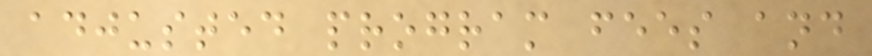adjusted program fees and
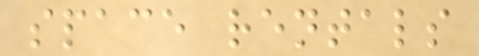space rentals
